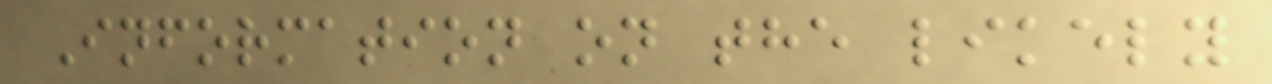Information on the likely
